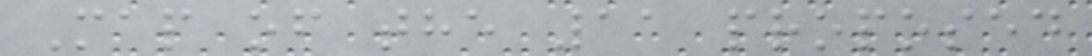Map of the 11 proposed
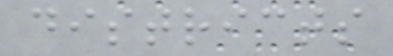districts
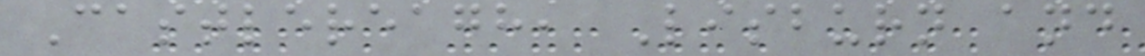Castlereagh, Lisburn and
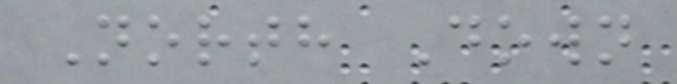North Down
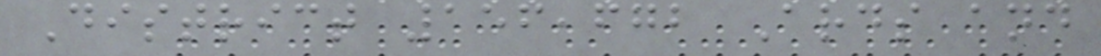District 156,672 Ards and
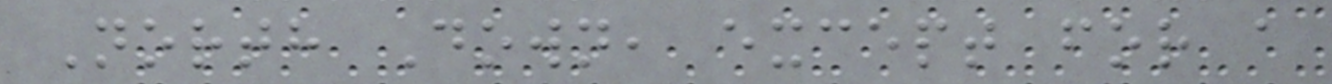North Down, except for a
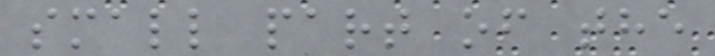small part of the
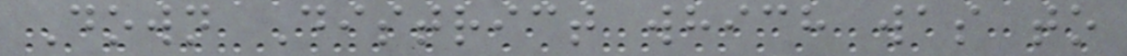Down District which was to
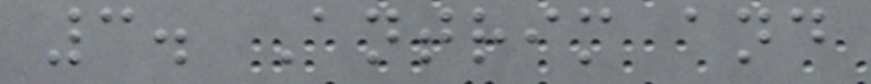3. Antrim and
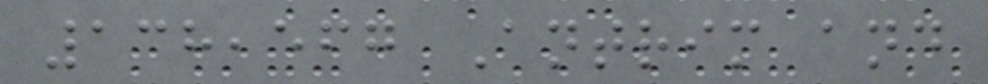138,567 Antrim and
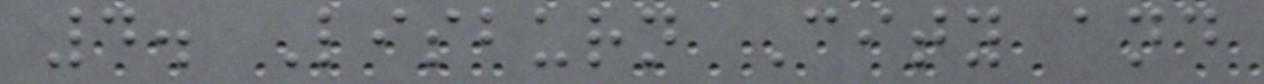4. Lisburn City and
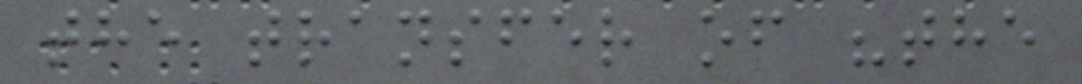the transfer of "the
